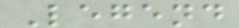Legend
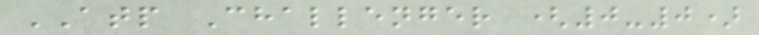ATP Challenger (0-0)
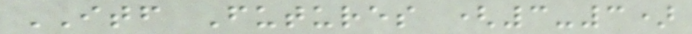ITF Futures (3-3)
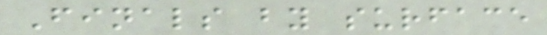Finals by surface
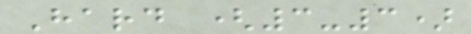Hard (3-3)
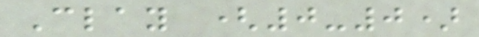Clay (0-0)
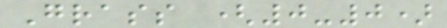Grass (0-0)
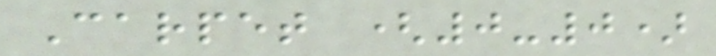Carpet (0-0)
